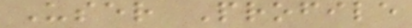User Profile
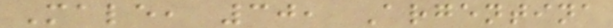Male, 30, Argentina
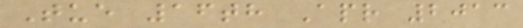Tue 16th Apr 2013
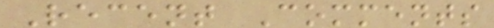Recent Comments
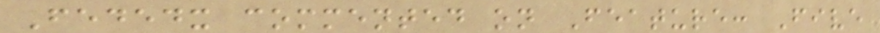Fededx commented on Feature: Five
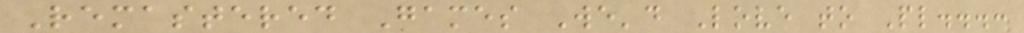Remastered Games We'd Love to Pl...:
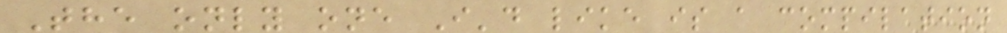The only one I'd like is a compilation
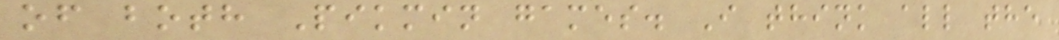of both Pikmin games. I think all the
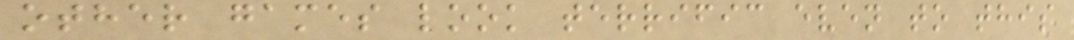other games look terrific even to this
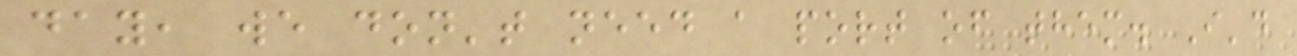day, we don't need a port of them. I'd
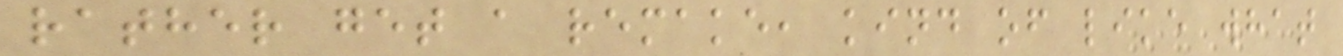rather get a remake, kind of like what
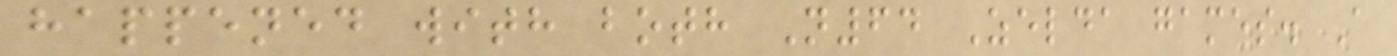happened with both N64 Zelda games. A
